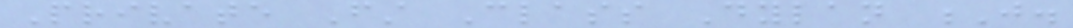Private First Class Dylan J.
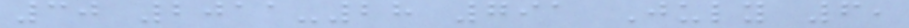30 2011-28 791 July 6,
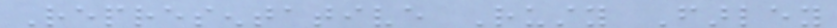Representative Rusty Farley
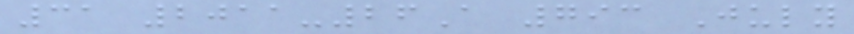31 2011-26A 793 July
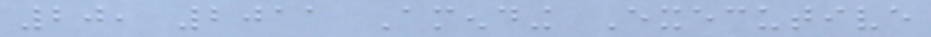20, 2011 Amending Executive
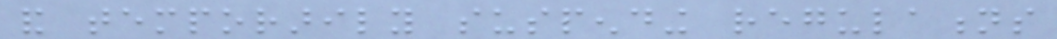and temporarily suspending regulations
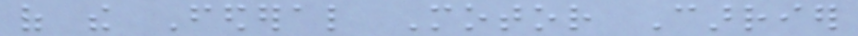of the Federal Motor Carrier
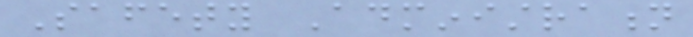Safety Administration
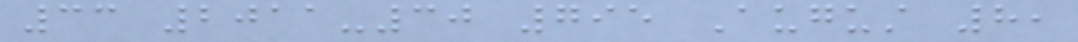33 2011-30 795 August 8,
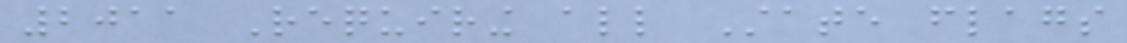2011 Requiring all State flags
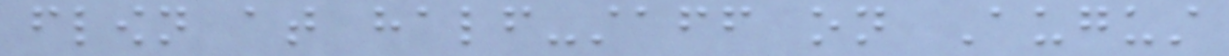flown at half-staff on August
